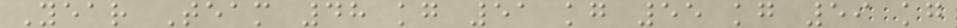Year Team 48 kg 51 kg 55 kg 59 kg
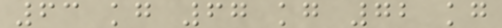63 kg 67 kg 72 kg
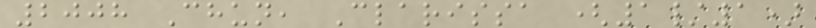2008 Chun, Clarissa (1/1)
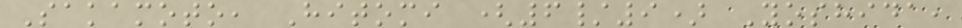Sakamoto, Hitomi (6/9) Yoshida,
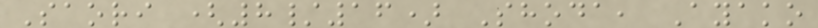Saori (8/16) Shoda, Ayako
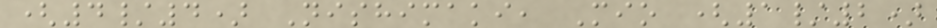(4/4) Nishimaki, Mio (1/2)
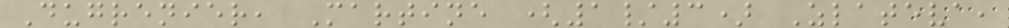Dugrenier, Martine (1/3) Zlateva,
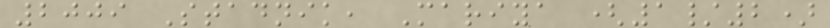2009 Stadnik, Mariya (1/2)
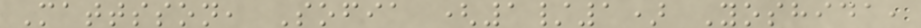Mattsson, Sofia (1/1) Yoshida,
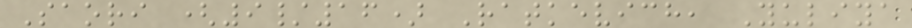Saori (9/16) Ratkevich, Yuliya
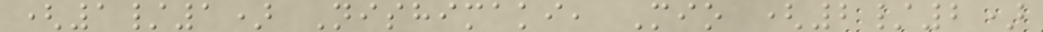(1/1) Nishimaki, Mio (2/2)
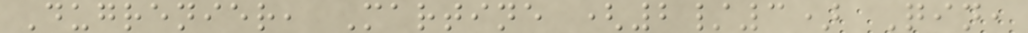Dugrenier, Martine (2/3) Qin,
